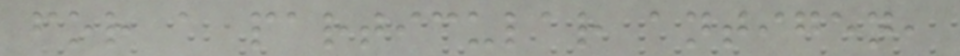for a particular antigen,
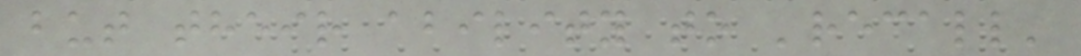but their ability to 'recall'
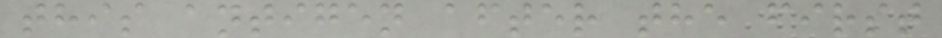this antigen after the first
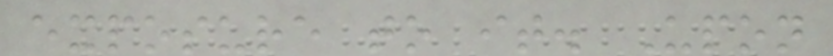exposure to it. Upon
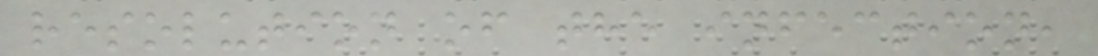resolution of the infection,
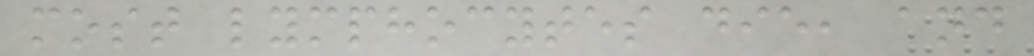most lymphocytes die, and
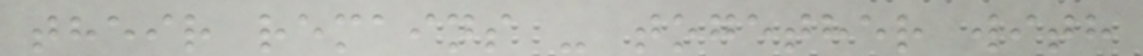their remains - together with
